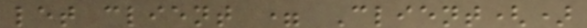let client = Client()
